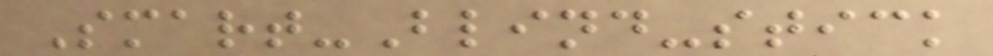Smart-Blind-stick
